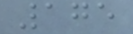175
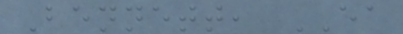Bennett, EA
